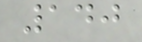140
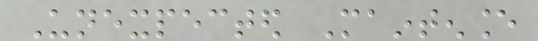Unexpected Maintenance
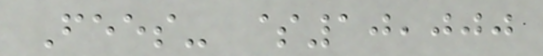Fees- $10,000
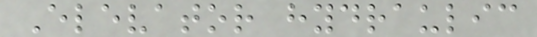Elevator hydraulic
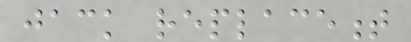jack replacement
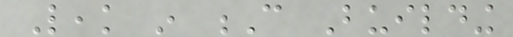Leak in C Building
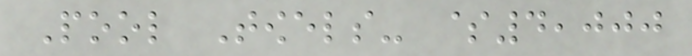Pool Towels- $4,000
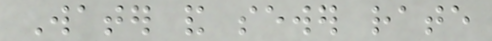Water and sewer rate
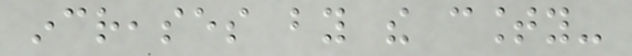increases by the county-
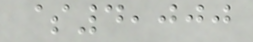$4,000
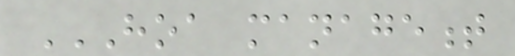HOA MANAGEMENT
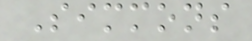Simmons
